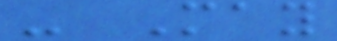- May
